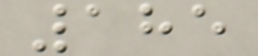185
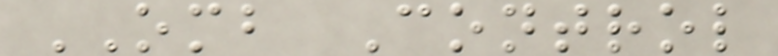OMB Control
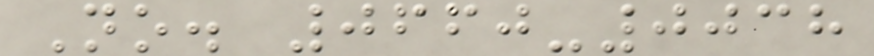No. 0660-0038
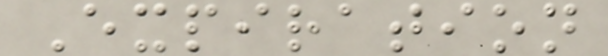Expiration
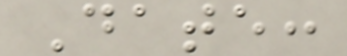Date:
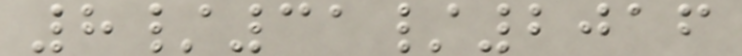8/31/2016
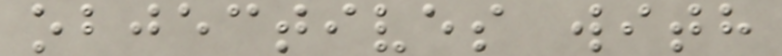objectives with
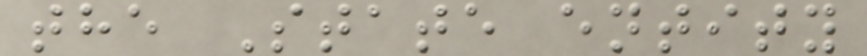the State entity
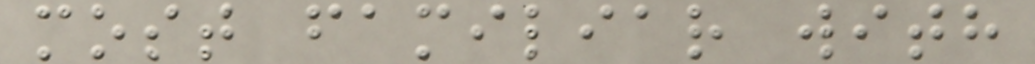most familiar with
